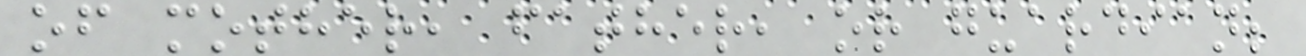of mother, father, or guardian;
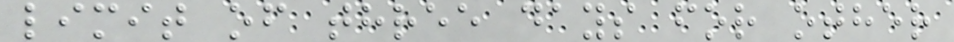limit of three days for other
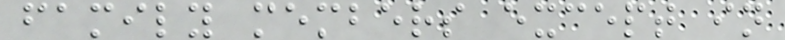family members except in
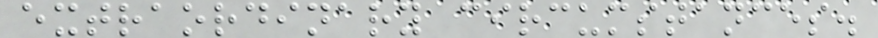extraordinary circumstances.
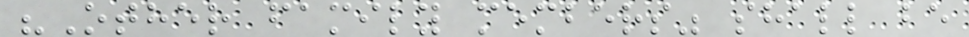"Other family members" shall be
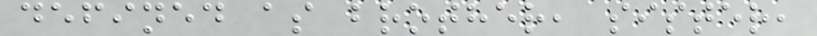defined as brother, sister,
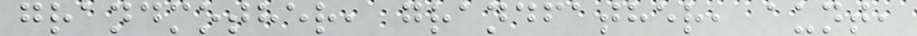grandmother, grandfather, aunt,
